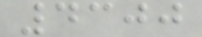4300
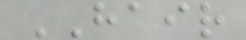HAIR
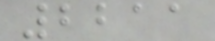2211
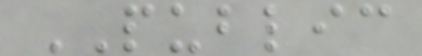PUBLIC
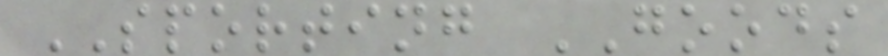SPORTING GOODS
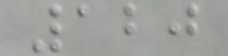120
